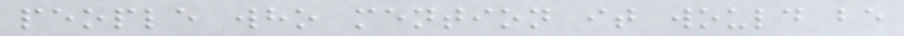people who mention it would be
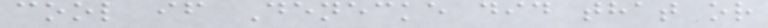cool if Denecke did that or
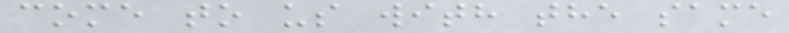come to us with the same
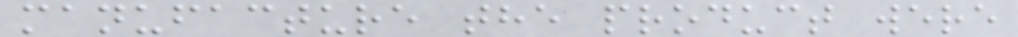manufacture the product were
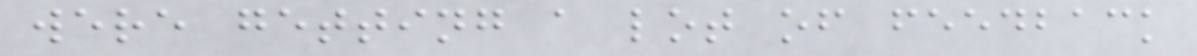were getting a lot of feedback
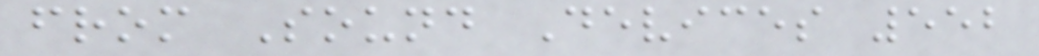from Sound Devices 552
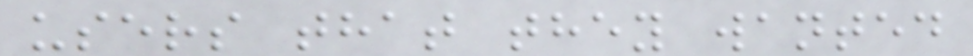users that they wanted
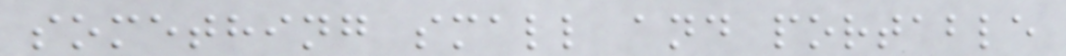something small and portable
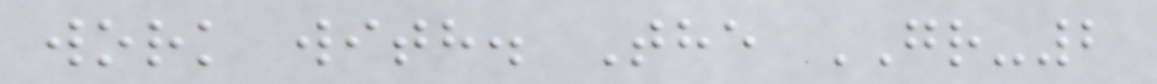work with. The GR-2
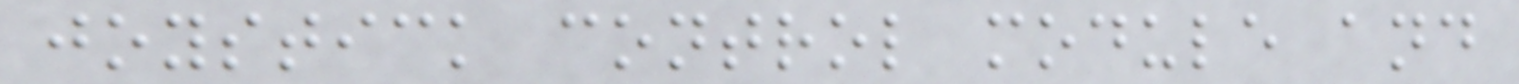joystick control module and
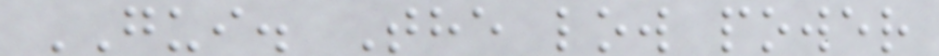GUI. The low power
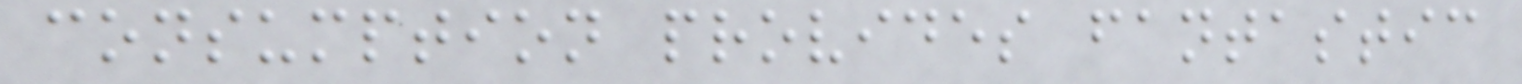consumption provides fantastic
